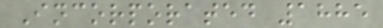Incorporated 1885
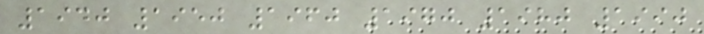1940 1950 1960 1970 1980 1990
